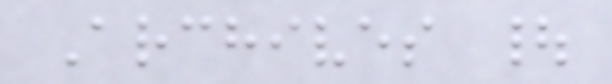Archives |
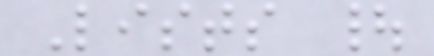Lists |
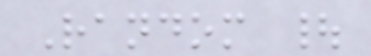Random |
